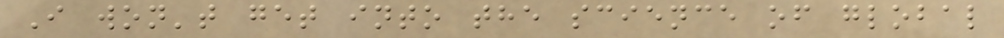I won't get into the science of global
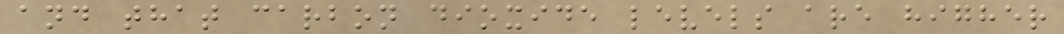and that carbon dioxide levels are higher
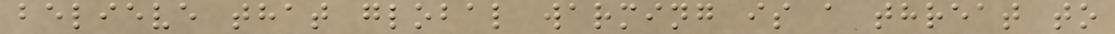believe that global warming is a threat to
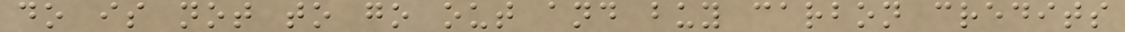do is not to go out and buy carbon credits
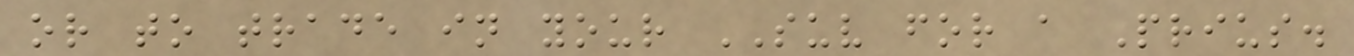or to trade in your SUV for a Prius.
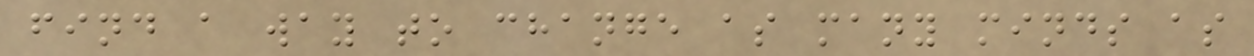find a way to change as many minds as
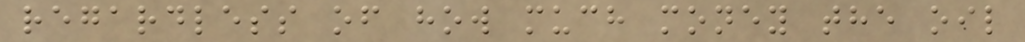regardless of how much money the oil
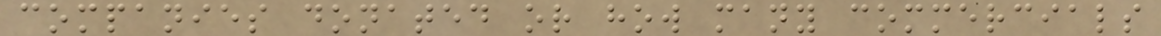companies donated or how many commercials
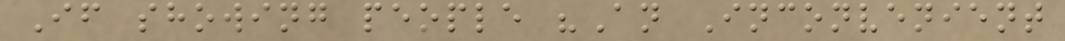If showing people "An Inconvenient
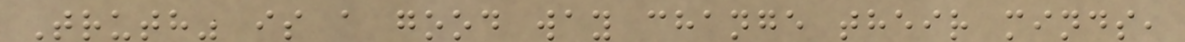Truth" is a good way change their minds,
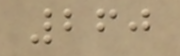260
